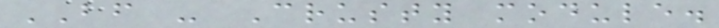BF - Crusty module.
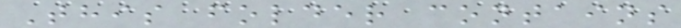This folder contains
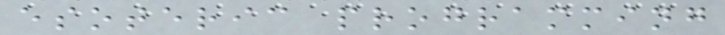esoteric programming
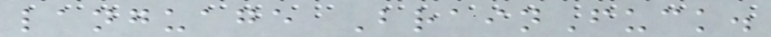language BrainFuck.
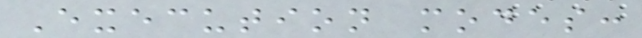Execution modes:
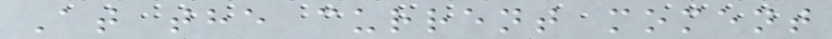At the current moment
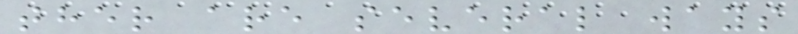ther are several ways
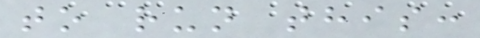to run this:
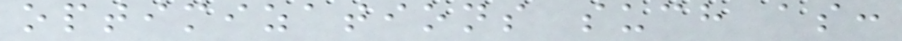optimizations such as:
